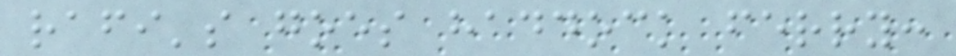rafi's goes haddock ferry:
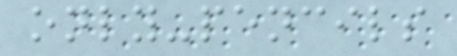only-pencils
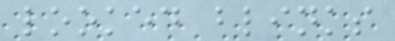looked blinks
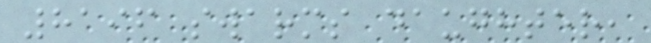8196 swarms daughter,
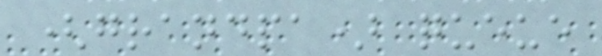(grandpa) queue
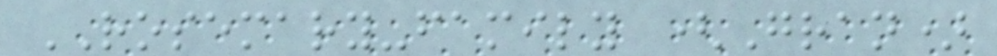ROSEMARY-family (Gran)
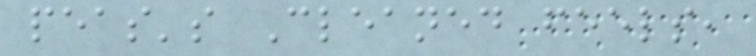peas's Cleaned feels,
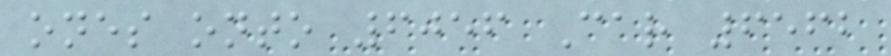ones onto 6056 Car 6562
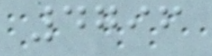4796
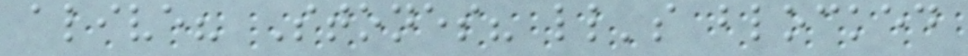alive? Stones? ll's blocked
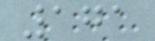171
